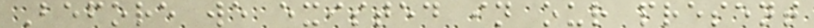Before we existed in our present
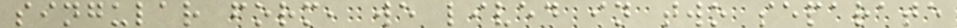singular form, we lived in two separate
